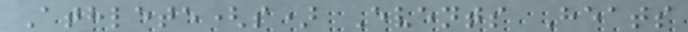Athlete(s) Events Heats
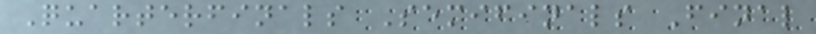Quarterfinals Semifinals Final
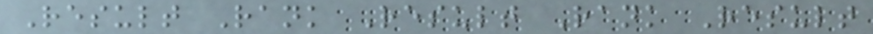Result Rank Result Rank Result
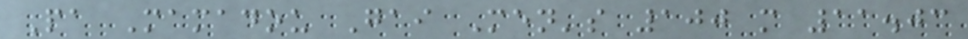Pa Mamadou Gai Men's 100 m 11.03
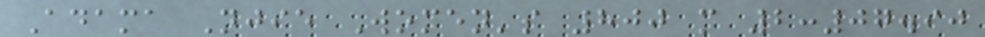Adama Njie Women's 800 m 2:07.90
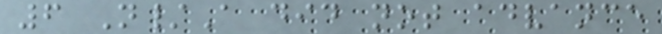6 N/A did not advance
